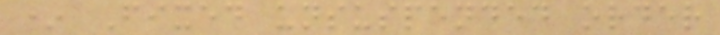* Fixed unsuspended order
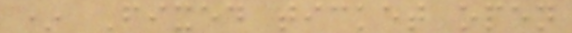* Fixed ticket open
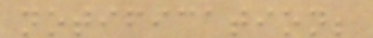notification;
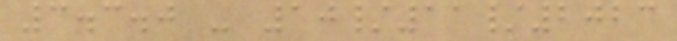3.3.0 - 10/11/2023
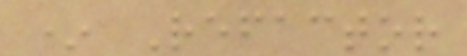* Refactor
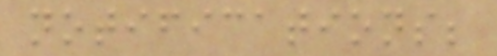notifications;
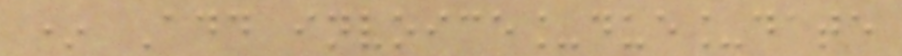* Add invoice_due_date
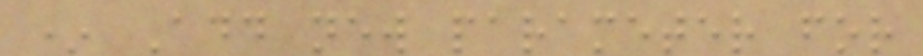* Add new parameter for
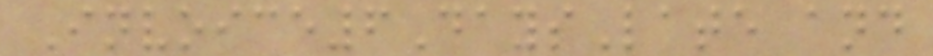Invoice6DaysLate and
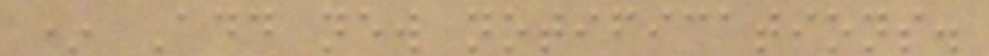* Add new notifications.
